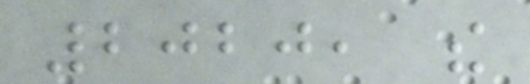2020, the
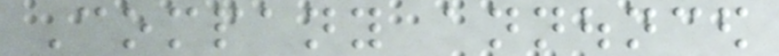Company announced
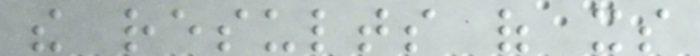the results of its
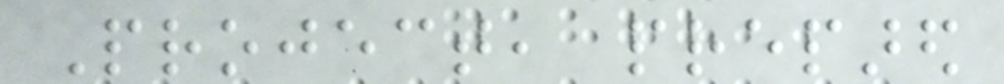Project, prepared
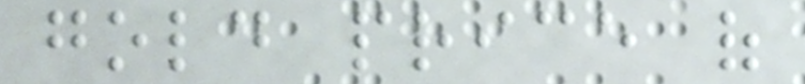gold price of
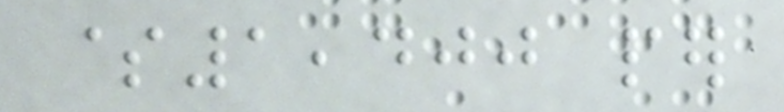$1,400 per
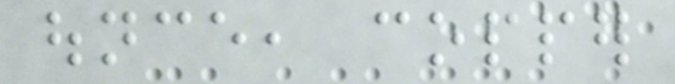ounce, copper
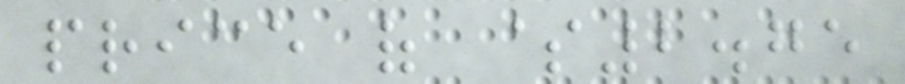price of $2.75
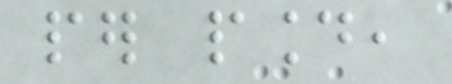per pound,
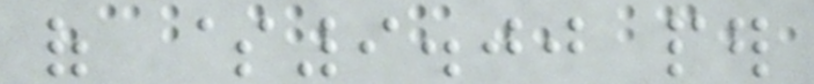of $9.00 per
